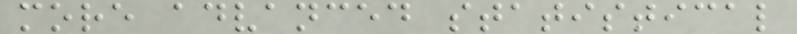more advanced statistical
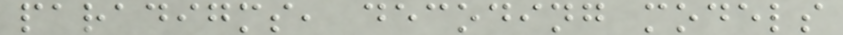paradigms, decoding models
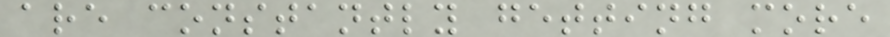are constantly getting more
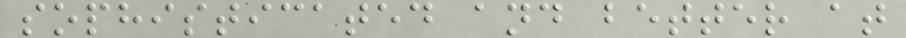sophisticated and better at
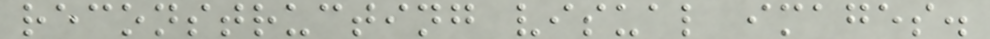reconstructing visual images.
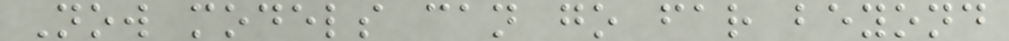Now models can go far beyond
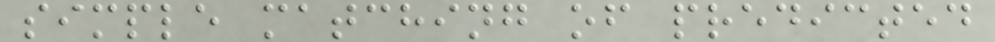simple matching of predicted
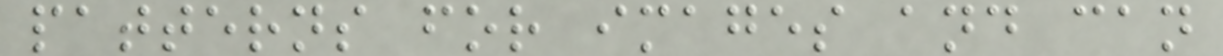patterns for images and can
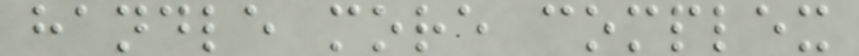handle more complex
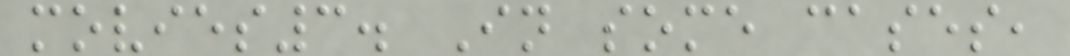movies3. In some cases,
